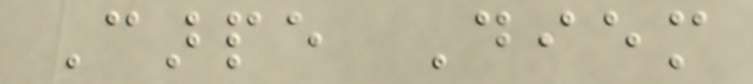Carpe Diem
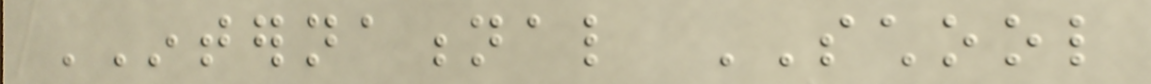INTERNATIONAL SCHOOL
